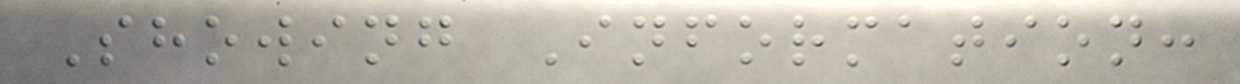Showing Information:
